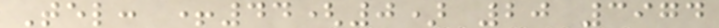Tel: +44(0) 20 3974
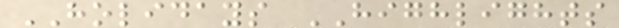HOLIDAYS HIGHLIGHTS
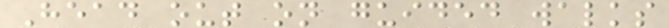Head out on guided walks
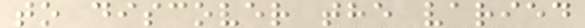to discover the varied
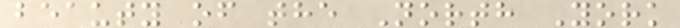beauty of the North York
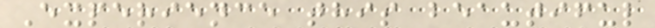Experience this beautiful
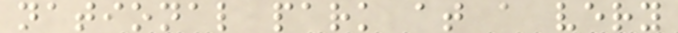national park at a very
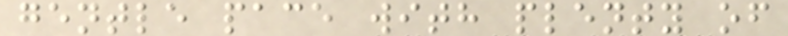gentle pace with plenty of
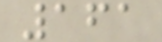161
